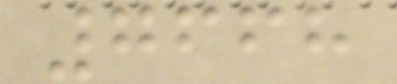7668
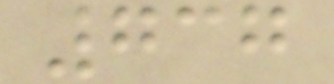737
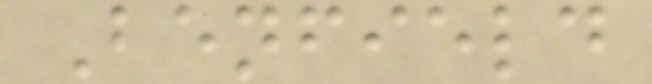Benfield
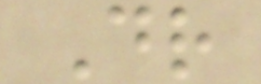Dr
